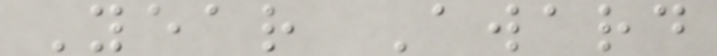Year Award
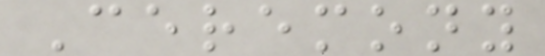Ceremony
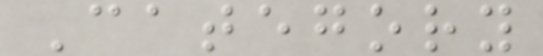Category
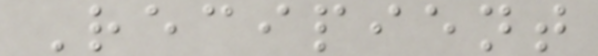Recipient
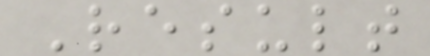Result
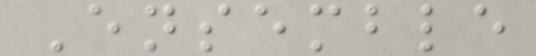Ensemble
